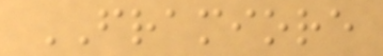FRAMIORE
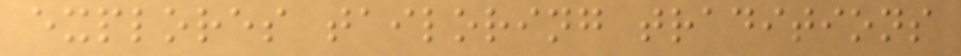explores tailoring traditions
